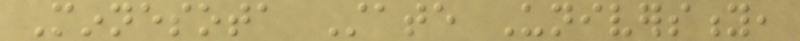Minnesota State University,
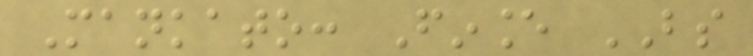Mankato: Finance BS
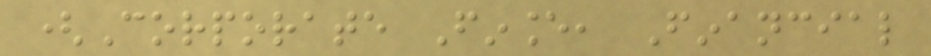(Corporate Finance, Financial
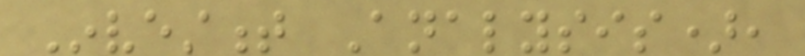Investment Analysis),
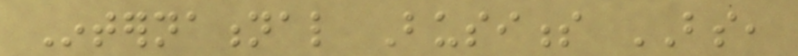International Business BS,
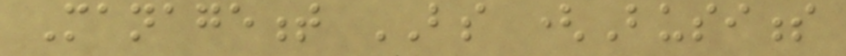Management BS (Business
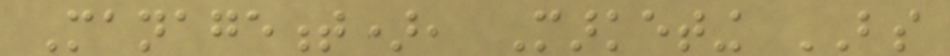Management), Marketing BS
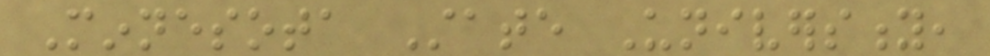Minnesota State University,
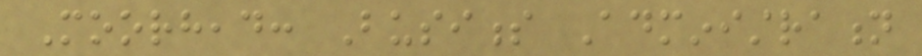Moorhead: Business Administration
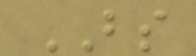BS
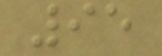95
